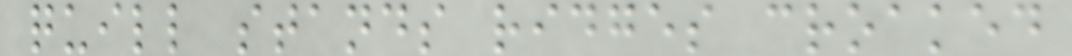quill stands ridges croaked
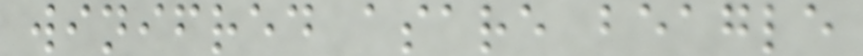winifred asare beagle
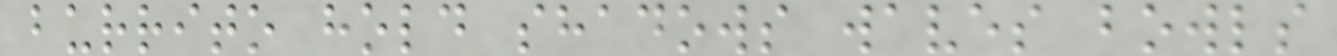burrito hold shadows waves bowls
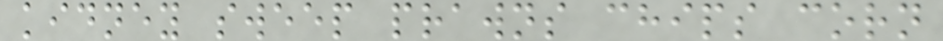kidney sweep prawns chips corn
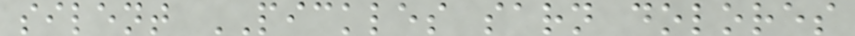silent PICKLES sarn dolores
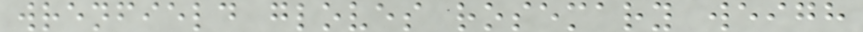wrenfield gloves rosemary weigh
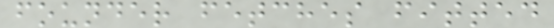founder fetches fitted
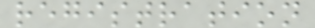registration
